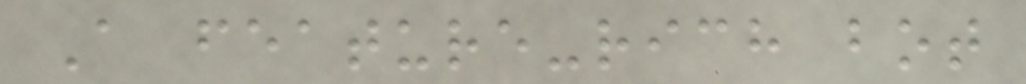A feature-rich bot
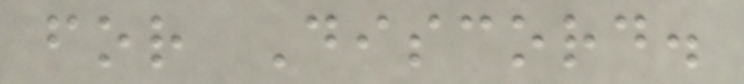for Discord.
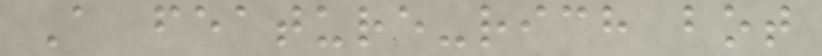A feature-rich bot
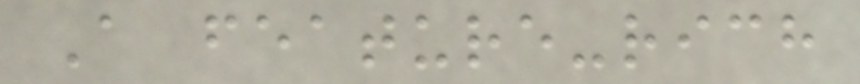A feature-rich
